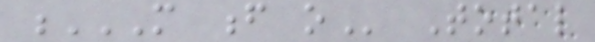M F O Total
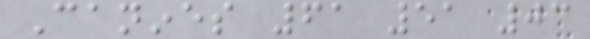Canines 61 51 03
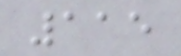115
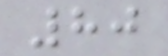80
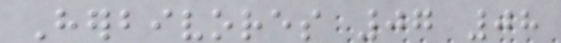Herbivores 07 08
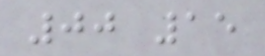00 15
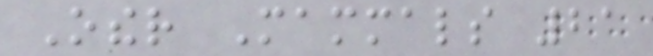Other Mammals 21
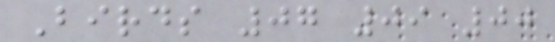Birds 07 09 00
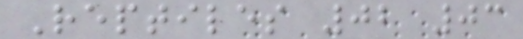Reptiles 02 03
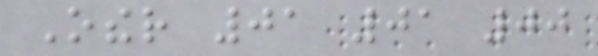Other 01 01 00
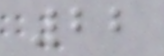22
